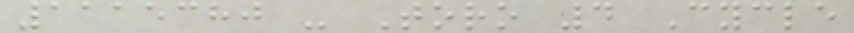1115380 - Toro 4 Cycle
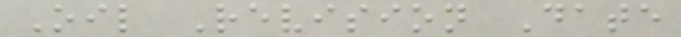Oil Revision Date
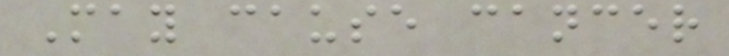May cause cancer
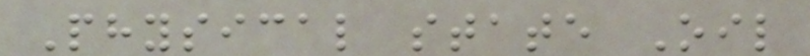Physical state Oil
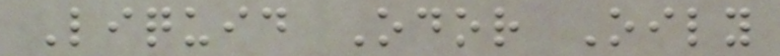Liquid Odor Oily
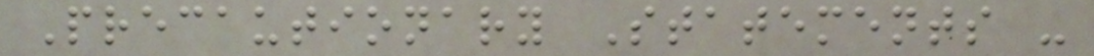Precautionary Statements -
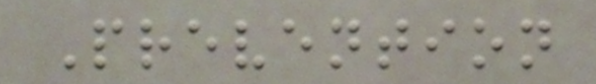Prevention
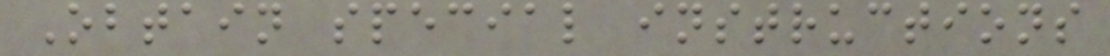Obtain special instructions
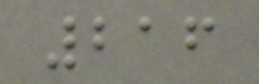216
